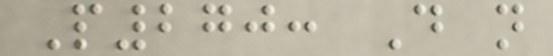P270: Do not
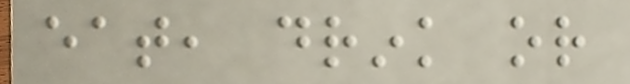eat, drink or
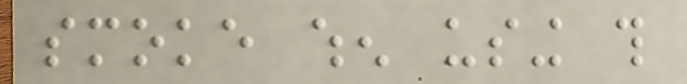smoke when using this
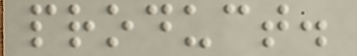product.
